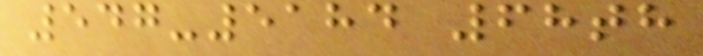547-5184 68th
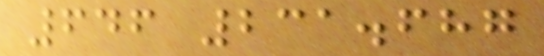646 231.687
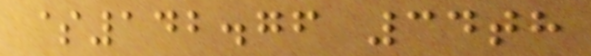$142.76 34th
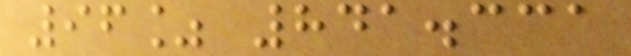96% 841.331
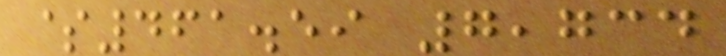$461.59 7,734
